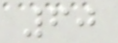60
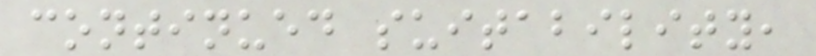continued suitability,
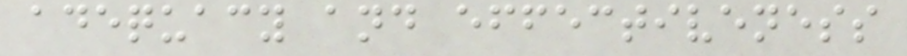adequacy and effectiveness
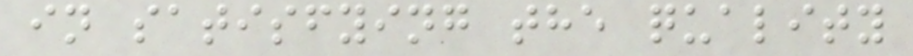in satisfying the quality
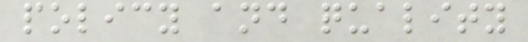policy and quality
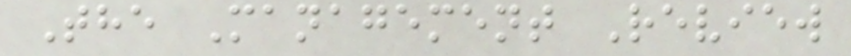The Management Review
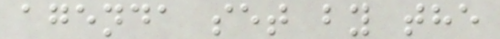agenda set by the
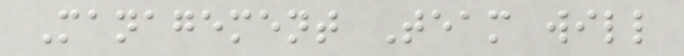Management Team will
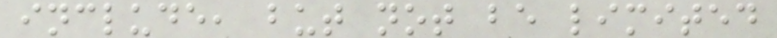include, but not be limited
